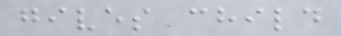gives child
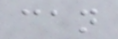can
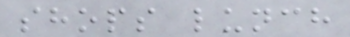shops lunch
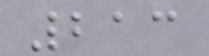213
